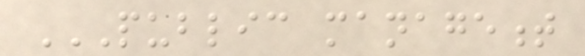PUBLIC MANAGEMENT
